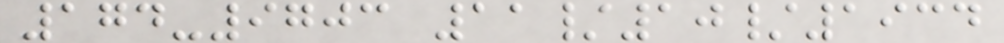174-9703 11/10/1934
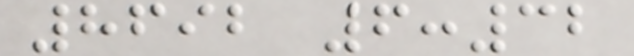8692 6:32
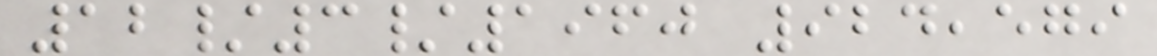12/3/1960 924,579
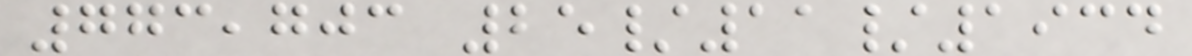773,703 25/11/1934
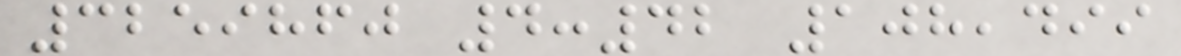3259860 4:42 108,499
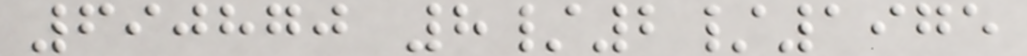690870 8/2/1975
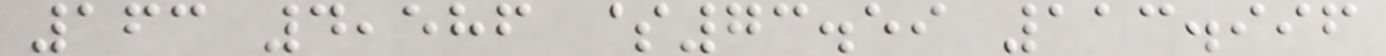163 4,586 $73.59 113.996
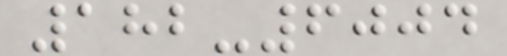182-6004
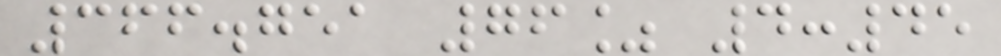366.751 76% 4:45
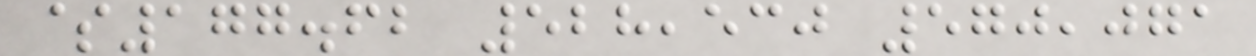$177.62 528,530 570,071
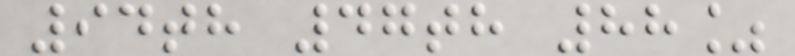94th 47th 88%
